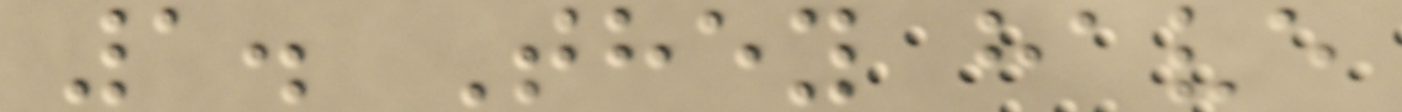1. They have
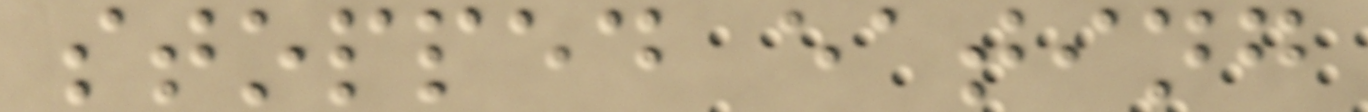stopped eating
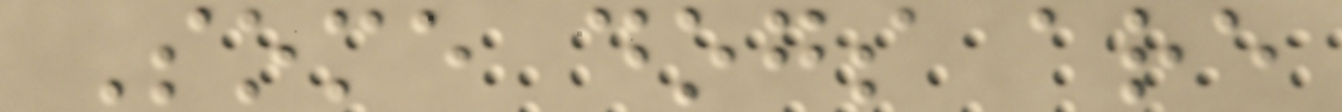Some dogs are
